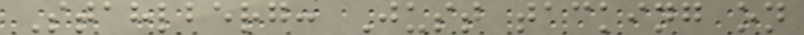Stahlberg: Just tacking on
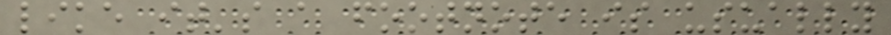like it's a footnote is usually
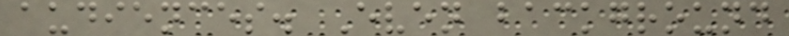audiences. Even background
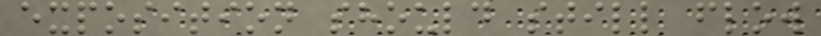exposition should still flow
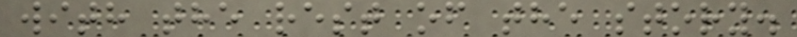with the rest of the story.
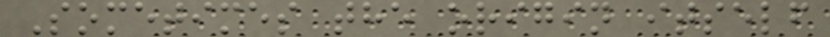Sometimes the origin itself
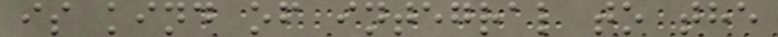is kind of integral to the
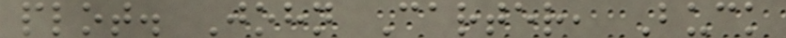plot. John Carter, Buck
